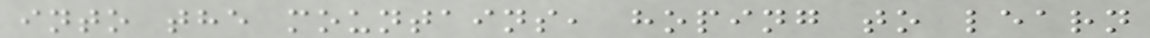into the mountains, hoping to learn
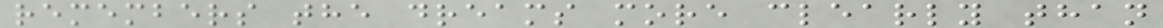remembers the dreams more clearly than
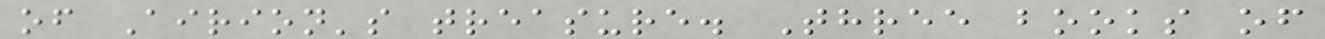of Airion's treasure. Three books of
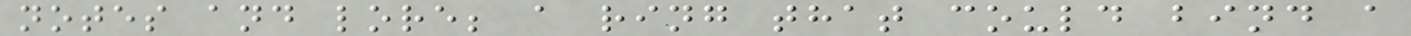notes and lore; a ring that could bind a
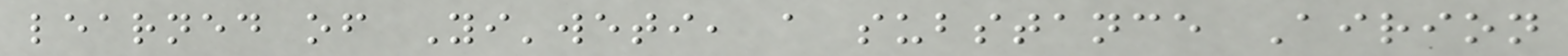learned of Yi'weti, a substance Airion
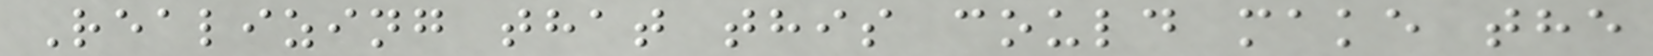Realizing that this could make the
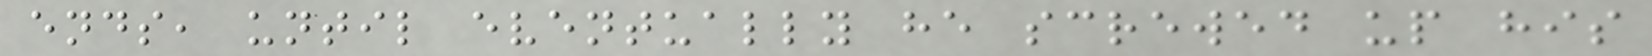ends, until eventually he screwed up his
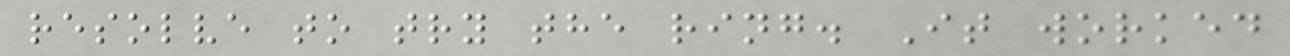resolve to try the ring. It worked
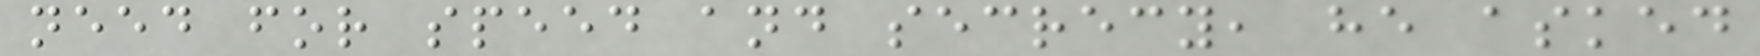need for speed and secrecy, he asked
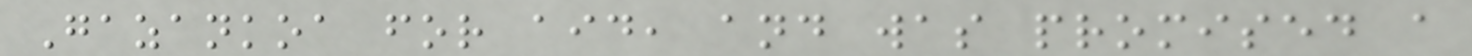Gazankoa for aid, and was promised a
